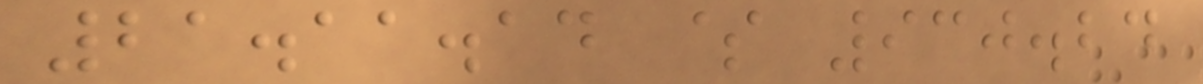21.11.14 $ 930.24
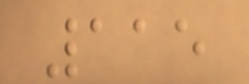115
